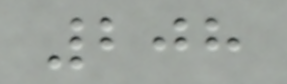208
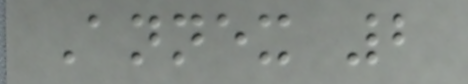Annex 2
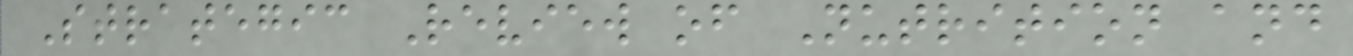Strategic Review of Nutrition and
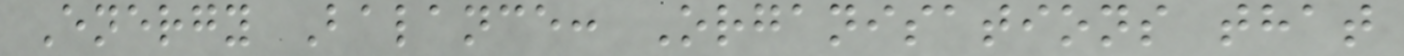Energy Balance: Organisations that
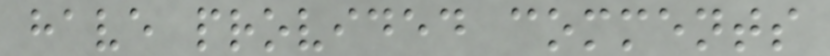have provided comments
